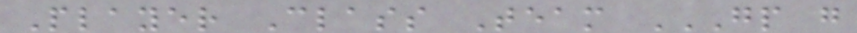Player Class Team GP G
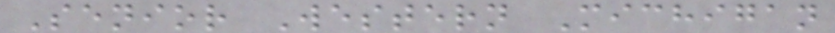Senior Western Michigan
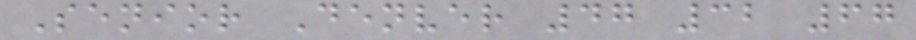Senior Denver 47 32 67
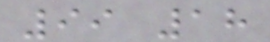99 18
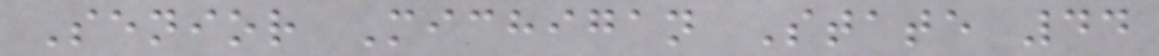Senior Michigan State 44
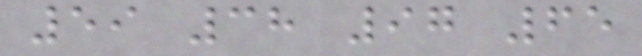59 38 97 65
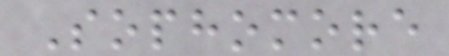Sophomore
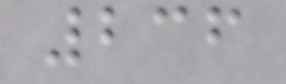236
